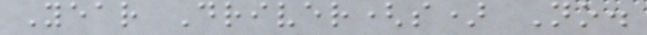Year Driver(s) No.
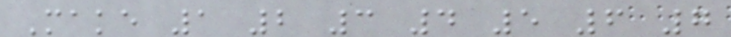Make 1 2 3 4 5 6 7
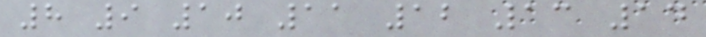8 9 10 11 12 13 14
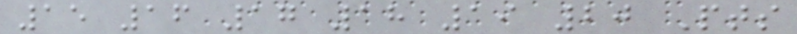15 16 17 18 19 20 Pts
